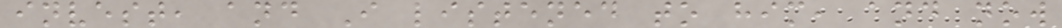invest, and I listened to him, and now
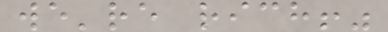we're rich!"
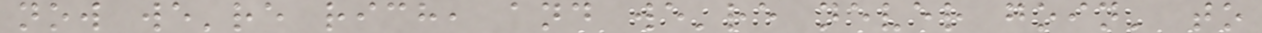now we're rich, and we're never goin' to
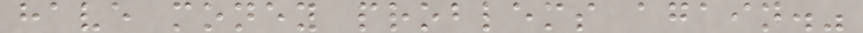have money problems again."
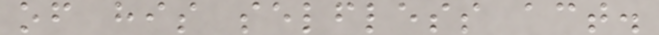of his selfless act.
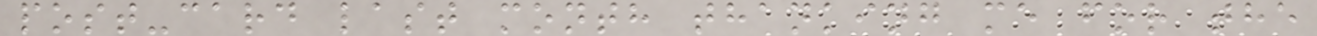post-card last month thanking me for the
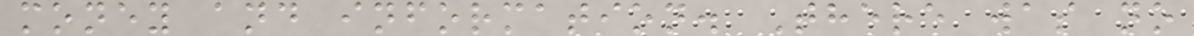money and information. There was no
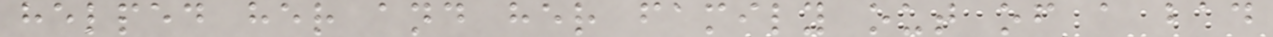helped her and her family out of a bad
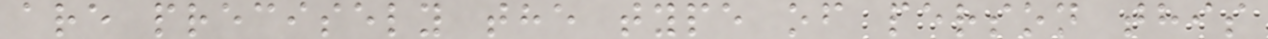are precisely the type of person this
